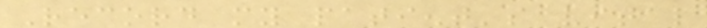Record my patient's vital
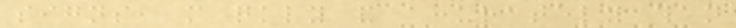signs, more quickly and accurately than
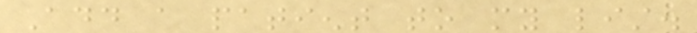Add a patient to my list.
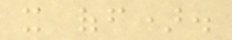it off).
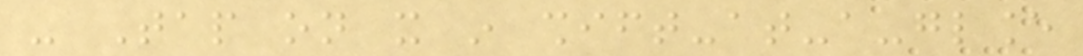- Tap on it in shift-at-a-glance
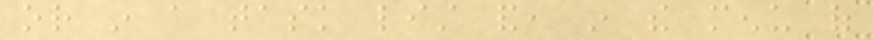or in a task list and, in the menu of
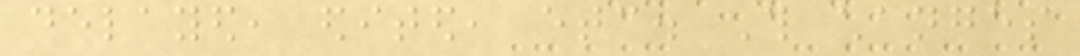delayed, edited, etc. This changes
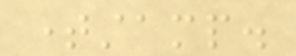timestamp.
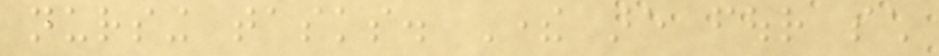nursing tasks. There are four such
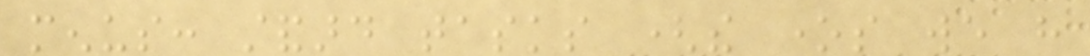menus: standard tasks (the ones we have
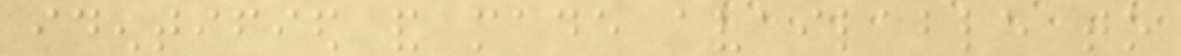identified and made available to
